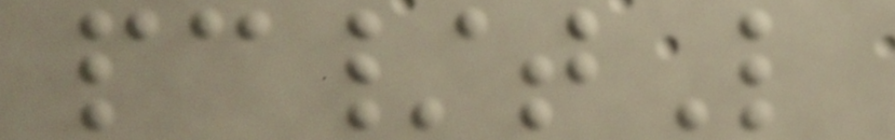pc/tL
